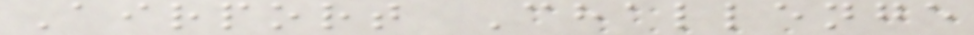Airport Challenge
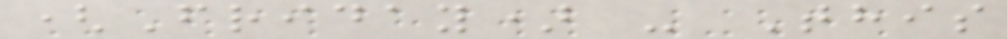(Friday) - This
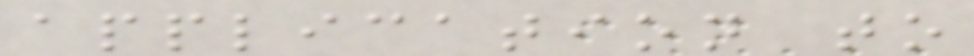application to
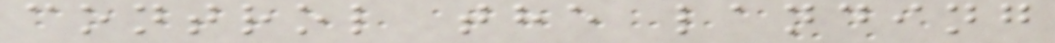control the landing
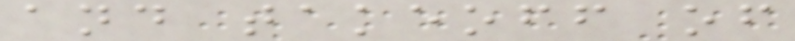and takeoff of
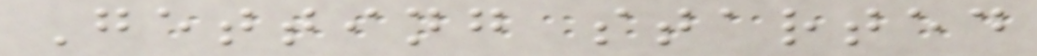Getting started
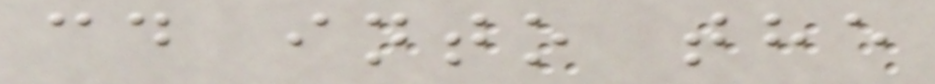cd into the
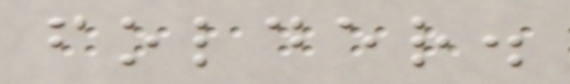folder.
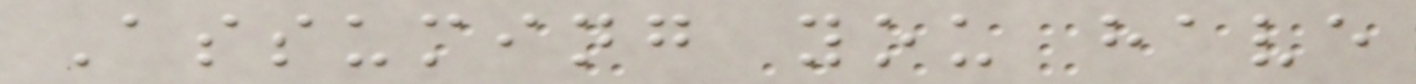Assuming you have
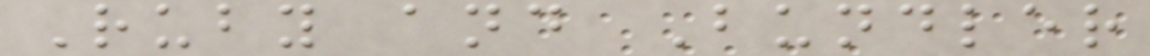Ruby and Bundler
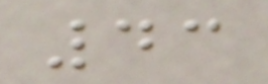43
